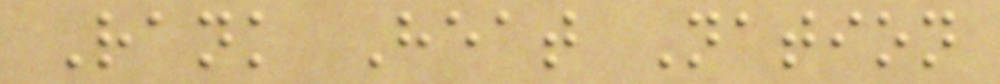Rank Heat Nation
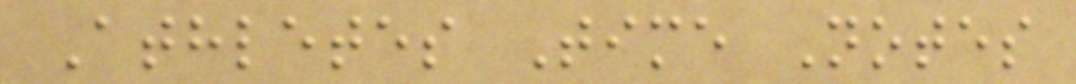Athletes Time Notes
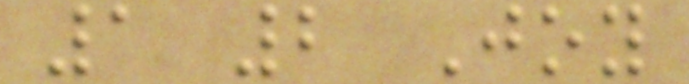1 2 Joy
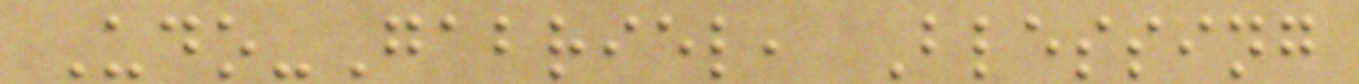Udo-Gabriel, Blessing
